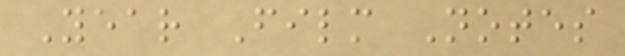Year Film Notes
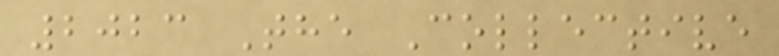2023 The Collective
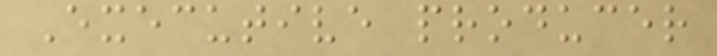Executive producer
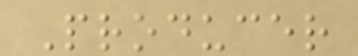Producer
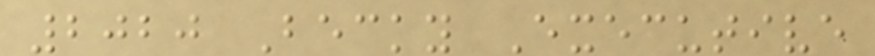2020 Becky Executive
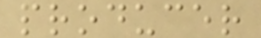producer
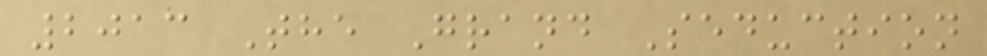2013 The Grand Seduction
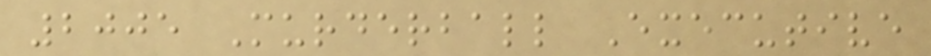2005 Murderball Executive
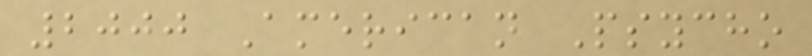2000 American Psycho
